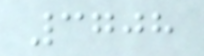3708
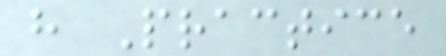h Practice
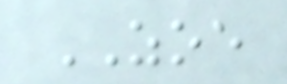ZOE
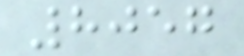8057
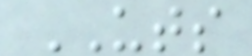UTS
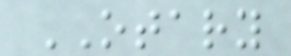OTARY
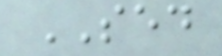SED
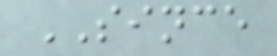SINCE
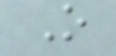O
